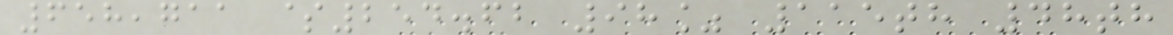658,711 $254.62 98% 115th 48th
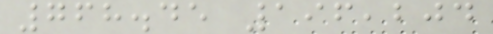768.45 196,204
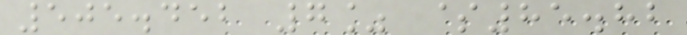505.452 7% $85.82
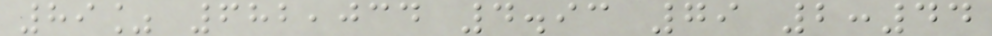89% 682,034 4.93 79 2:44
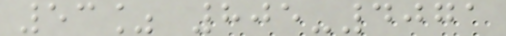53% 805-4071
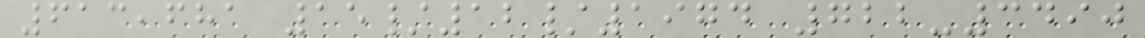613,681 15/12/1974 722-3490
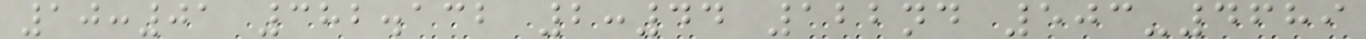10:01 382.132 2:44 122nd 503-4689
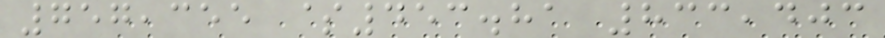757,355 $453.81 833,403
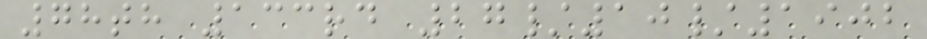78th 133rd 27/10/1902
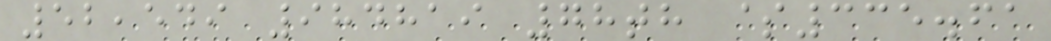52,549 984819 78th $335.61
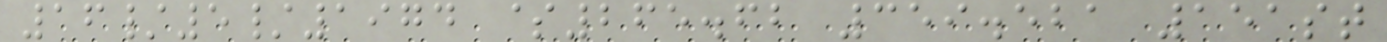16/5/1974 $265.62 359.521 151st
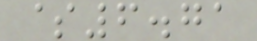$6.71
